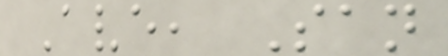Ave, San
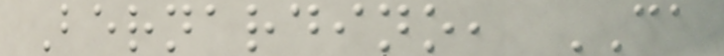Bernardino, CA
